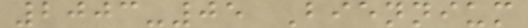2003-05 Biennium
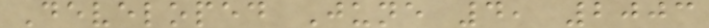Developed June 4, 2003
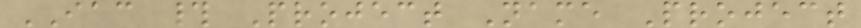IAC # Project Name Project
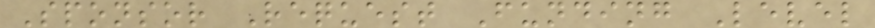Sponsor Request Funding Level
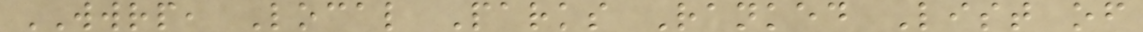WWRP, Local Parks Ranked List of
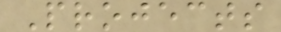Projects
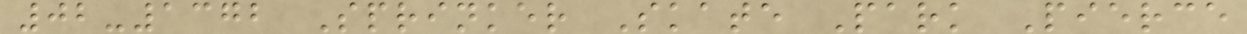02-1372 Sprinker Skate Park Pierce
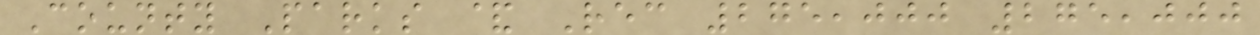County Parks & Rec 275,000 275,000
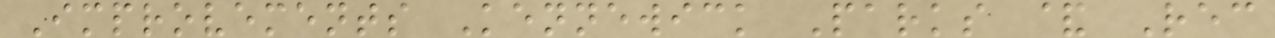Improvements Kennewick Parks & Rec
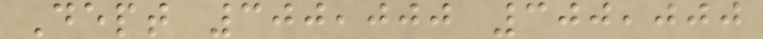Dept 300,000 300,000
